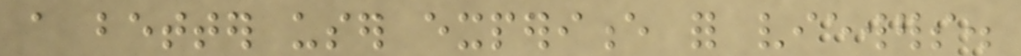a better user experience for viewers.
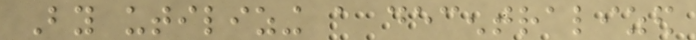By utilizing a decentralized
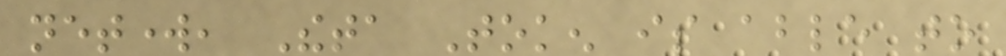network, Theta Token is able to
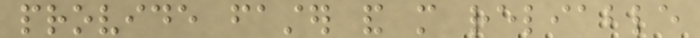provide faster and more reliable
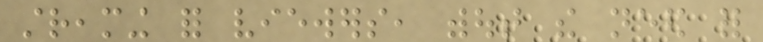streaming for viewers, without the need for
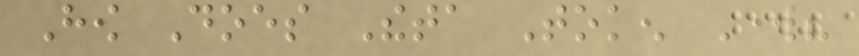How Does Theta Token Work?
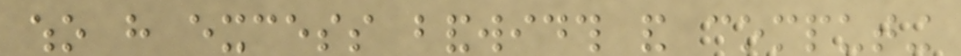who have excess bandwidth and computing
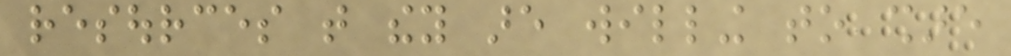resources that they are willing to share
